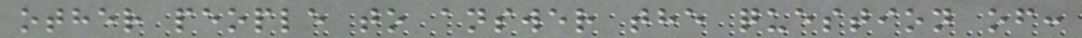other people to answer the question of:
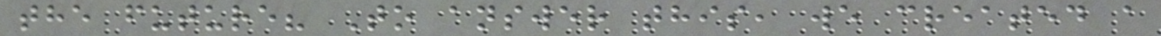the future? To answer this, we created a
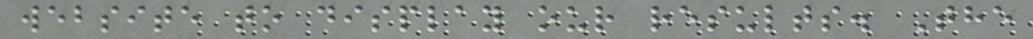website to display our results. The
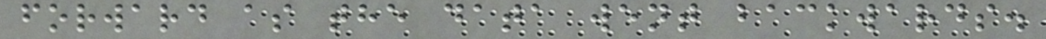forward as the data went backwards.
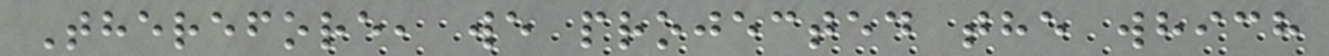Therefore, we projected the which
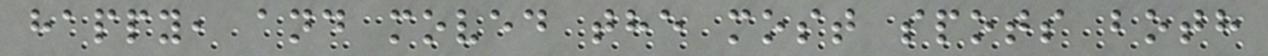happy, and moved the most spots both
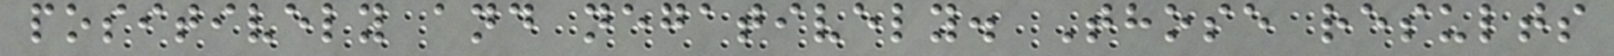positively and negatively. Those results
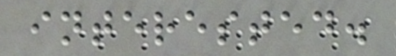interested.
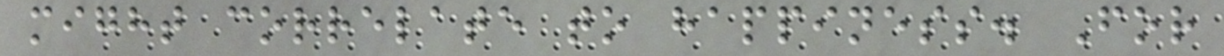might correlate to happiness. For
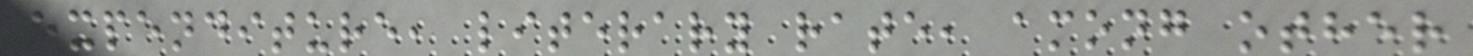expenditure, literary rate, among other
